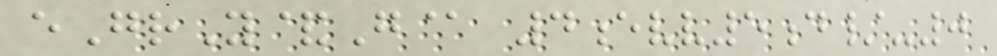eGrY&G@ 4evv5d/-0
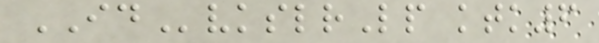IDvkslrLp ktk6
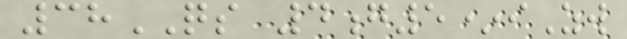38QS 4g5*iZw
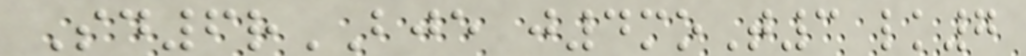Sd6rBJE j4moT3 lk7
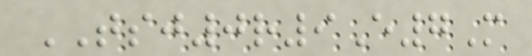TSJ0r9E7M
